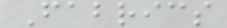Fabrics
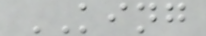KING
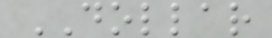DOLLAR
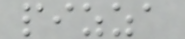pizza
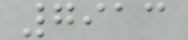7913
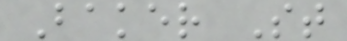Baker St
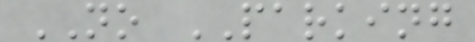NO PARKING
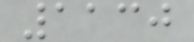1130
